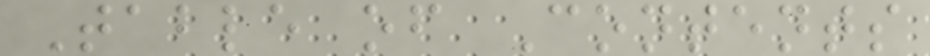Table of Contents
